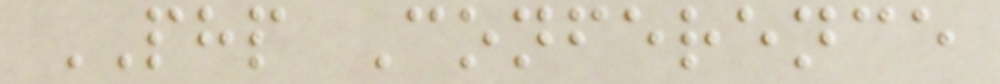PHP Conference
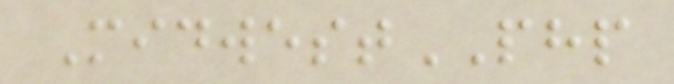MidwestPHP
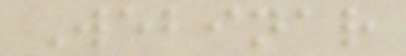Webinar
